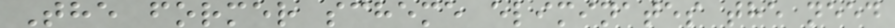The former scheme eliminates the need
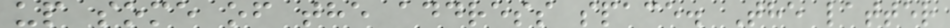up some of the address space. The latter
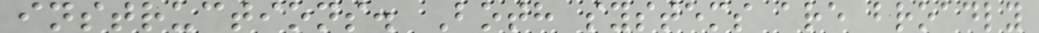instructions. Both systems are broadly
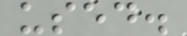used.
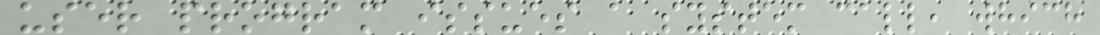user program issues a system call, which
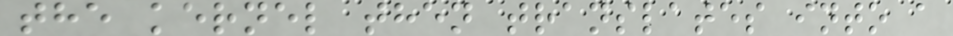the kernel then translates into a
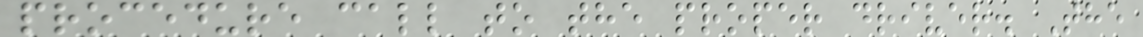procedure call to the proper driver. The
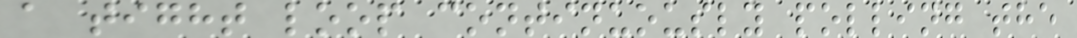a tight loop continuously polling the
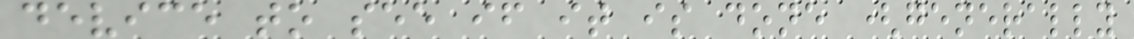device to see if it is done (generally
